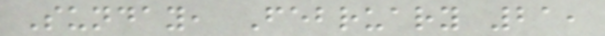Sunday, February 21,
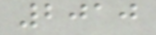2010
